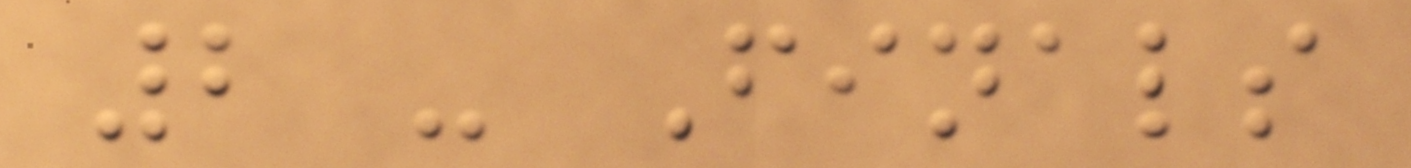2 - Finals
